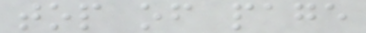top of page
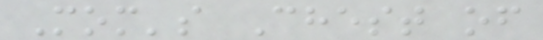Mom's Chest of
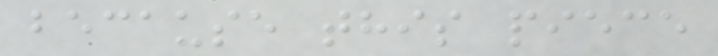because this piece
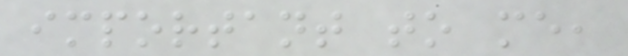important to me,
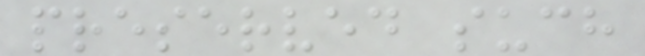preserved such
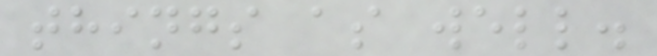things as well.
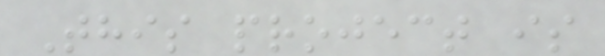This project is
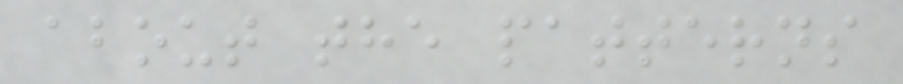about the patterns
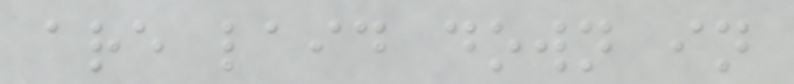are laid down in
